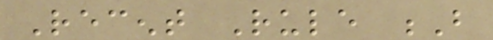Recent Rule B
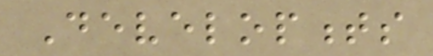Developments
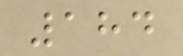184
